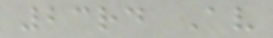23rd Av
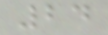24
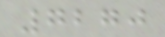7270
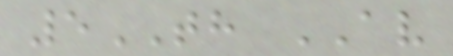5TH AV
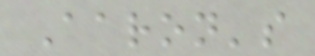Aaron's
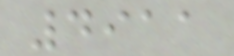4911
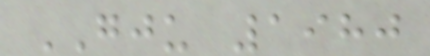GJU 1980
